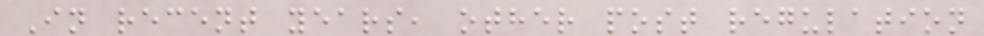In recent years, other post regulation
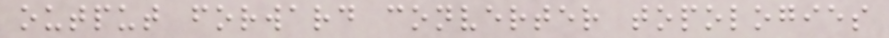output forward converter topologies
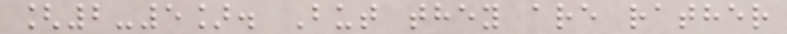[2-5]. But they are rather
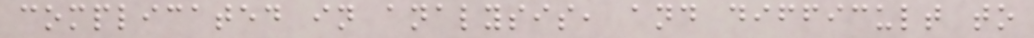complicated in analysis, and difficult to
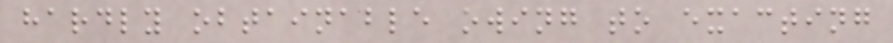hardly obtainable owing to exacting
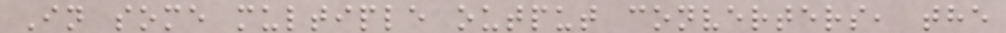In some multiple output converters, the
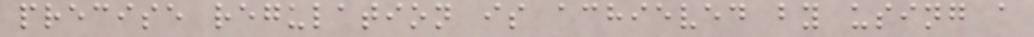precise regulation is achieved by using a
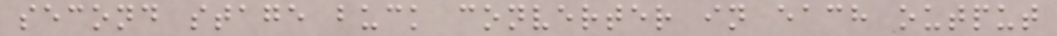second stage buck converter in each output
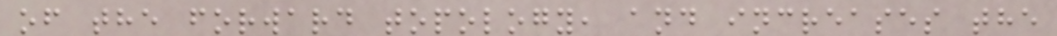of the forward topology, and increases the
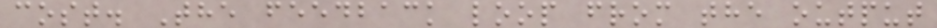cost. The feedback loop from the output
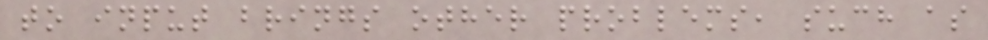to input brings other problems, such as
